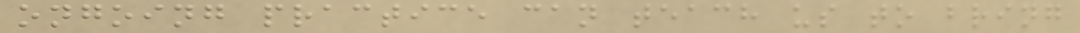ongoing practice can teach us to bring
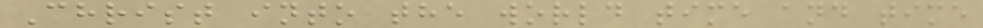Christ into the world time and time
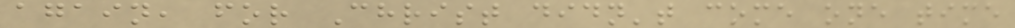again, for Christ didn't come one time
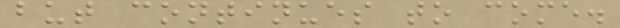but continues to come.
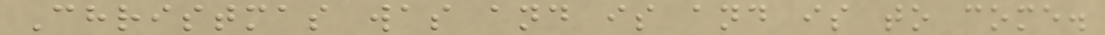Christmas was and is and is to come.
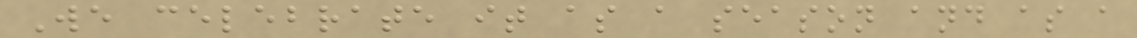We celebrate it as a season and as a
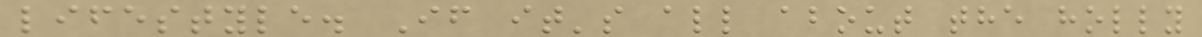lifestyle. If it's all about the holly
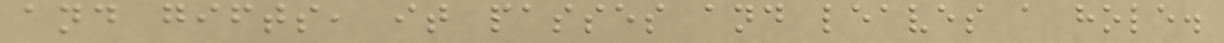and gifts, it passes and leaves a hole.
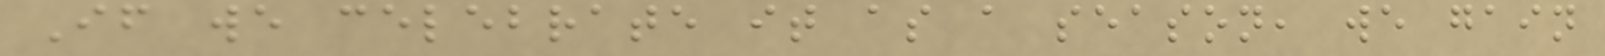If we celebrate it as a season, we gain
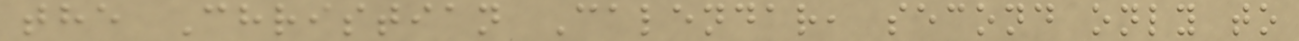the Christian Calendar, second only to
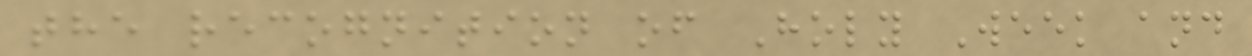the recognition of Holy Week and
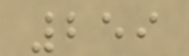259
